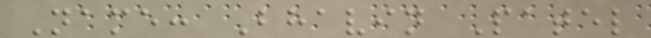Name: Bhavin Patel
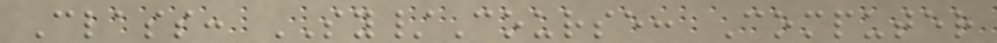Class: SY/Course: Computer
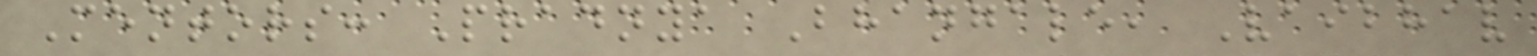Mentors: Pradnya Bhangale, Vaibhav
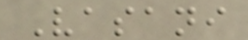Vasani
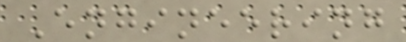Engineering
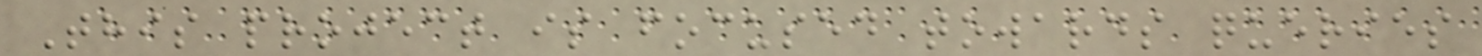This project is focused towards queries
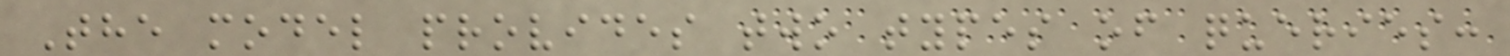The model provides two types of queries:
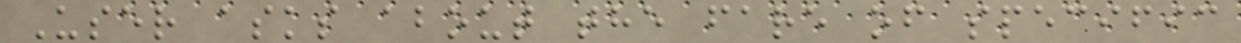User asks about the fare of specific
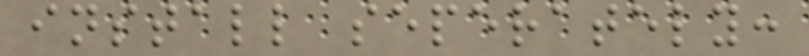install seperately:
